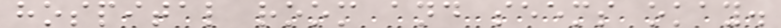hospital room and seems okay.
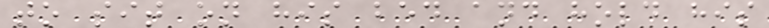to sit on his bed and hold his
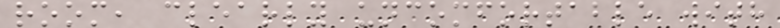room, clearly uncomfortable with
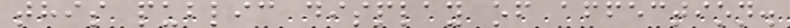this public display of affection.
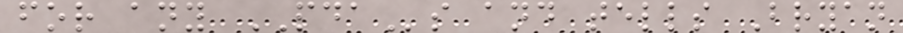for any PDAs and tells Bryan
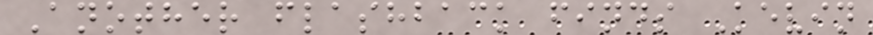Another flashback finds Kevin
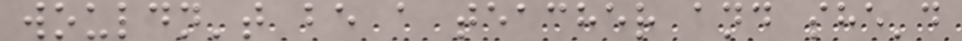wouldn't be a teacher and she'd
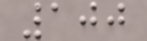100
